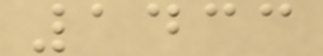1433
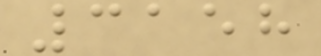3158
